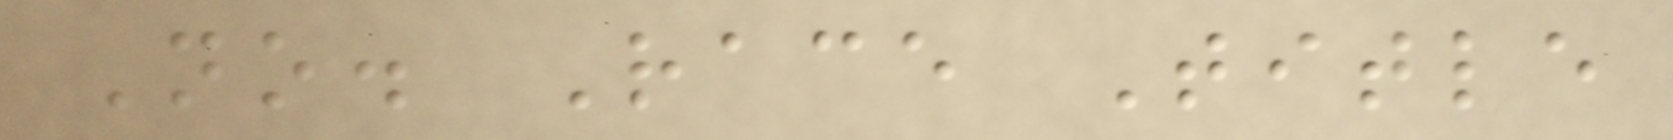No. Race Title
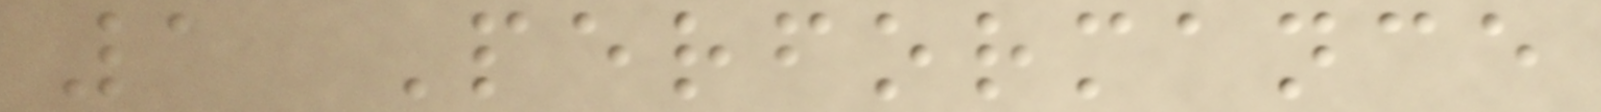1 Performance
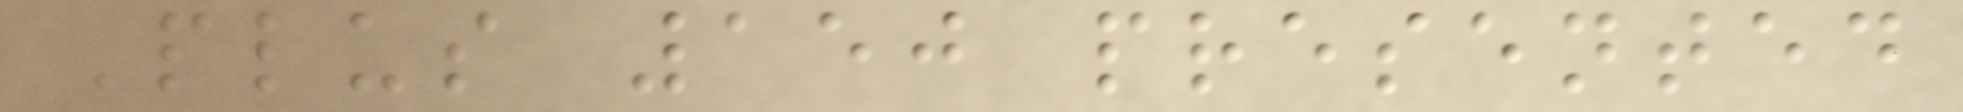Plus 150 presented
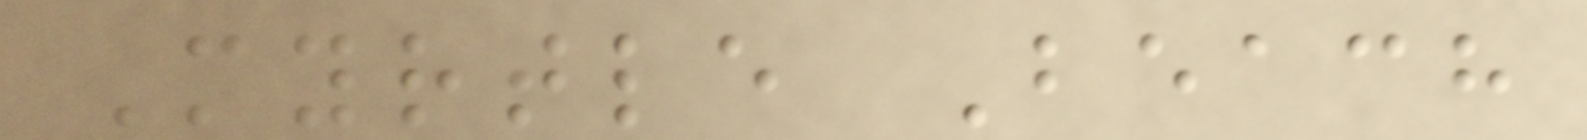Myrtle Beach
